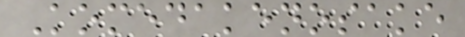Komedakenosake
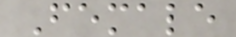Female
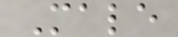Male
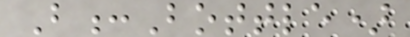B:Bottle)
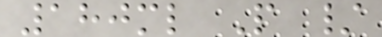180ml P /
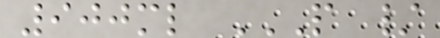900ml P /
